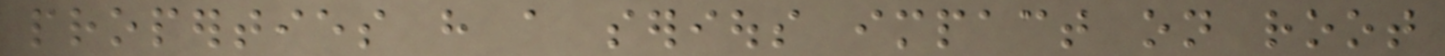properties have a serious impact on root
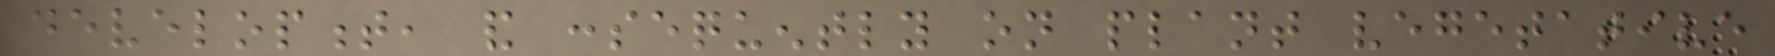development, and consequently on plant vegetative
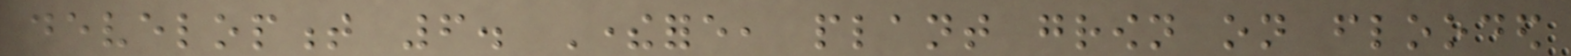development 6. Therefore, plant grown on flooded
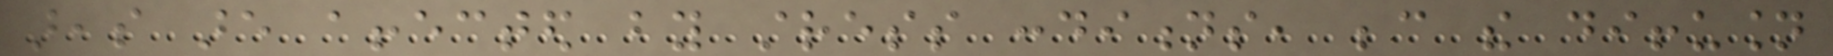areas are affected by stress conditions, because the diffusion
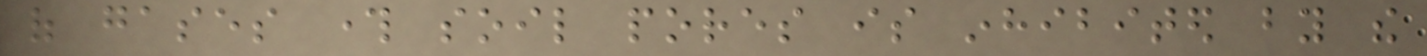of gases through soil pores is inhibited by the
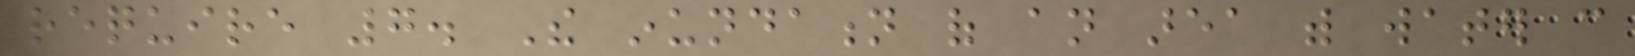require 7. The inundation of an area with water can
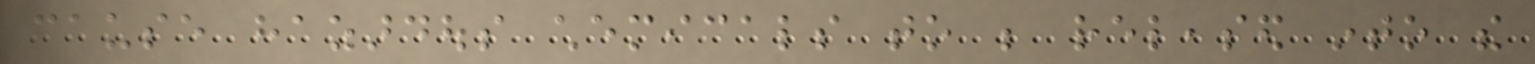cause hazardous chemicals to be released into the
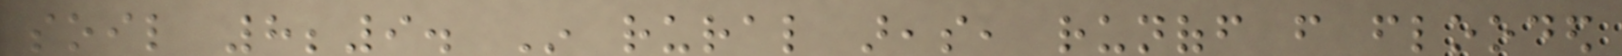soil 8;9. In rural areas, runoff from flooded
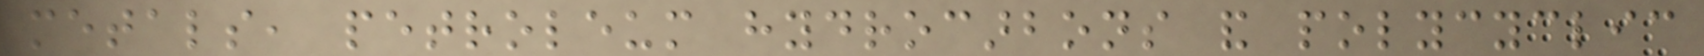metals, petroleum hydrocarbons and polycyclic
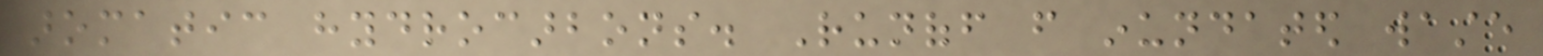aromatic hydrocarbons. Runoff from inundated waste
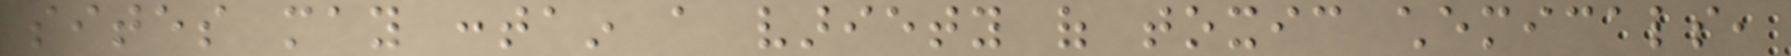sites may contain a variety of toxic chemicals,
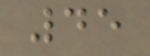45
